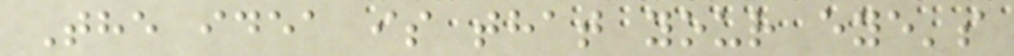The idea is that your eye's
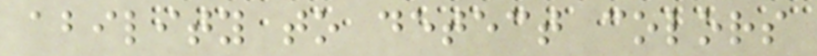ability to detect colors
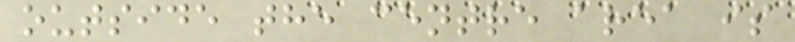outside the centre area is
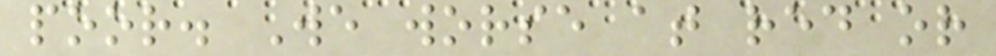poor. We worse at red or
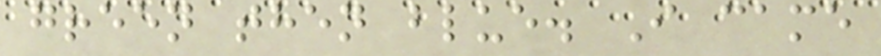green then blue. I came
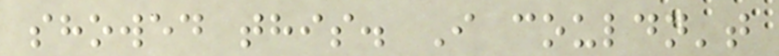showed this. I couldn't
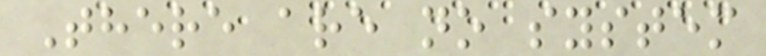There are no system
